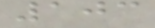103
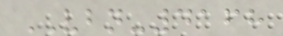VBN-4168
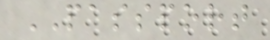PASSPORT
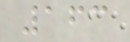163
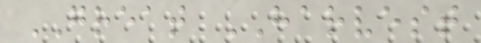GREAT HARVEST
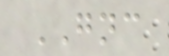GNC
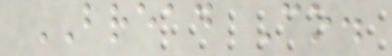BREAD Co.
